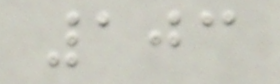103
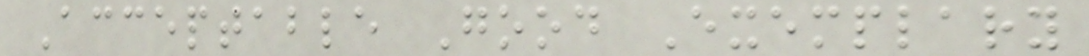Acceptable Good Exemplary
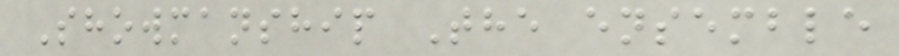Showmanship The ensemble
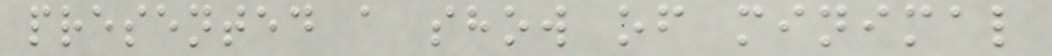presented a show of minimal
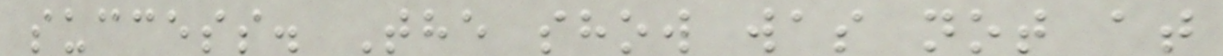success. The show was not at
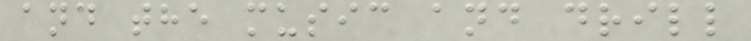and the music and drill
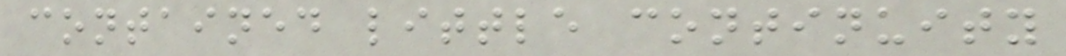contained little continuity
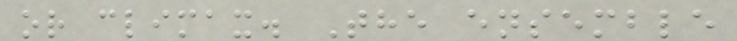or climax. The ensemble
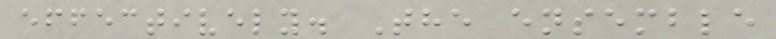effectively. The ensemble
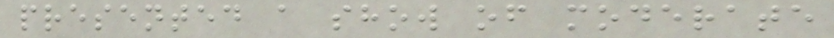presented a show of moderate
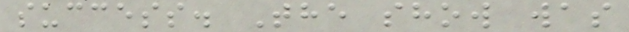success. The show was
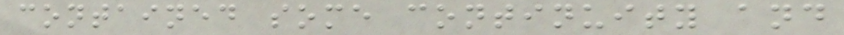contained some continuity and
